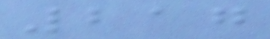217
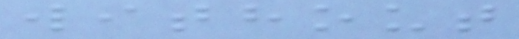without
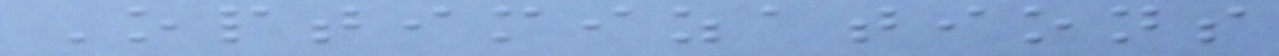Optimizations
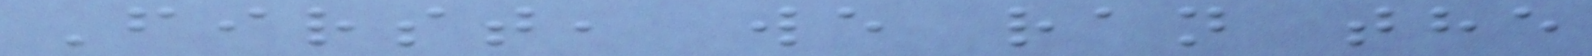First, we ran the
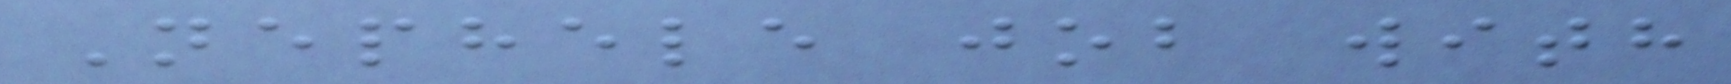Nephele job with
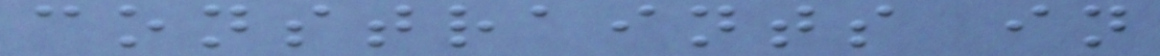constraints in
